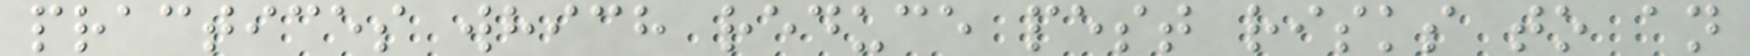practices which reduce pest risks to an
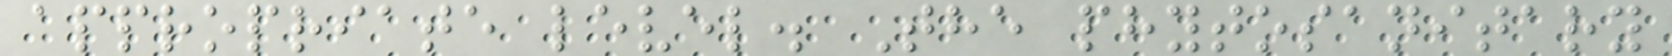appropriate level. The phytosanitary
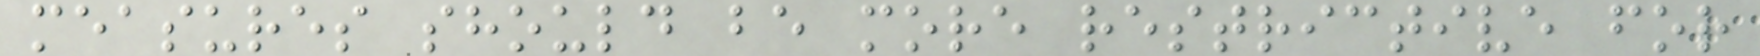measures should be more restrictive for
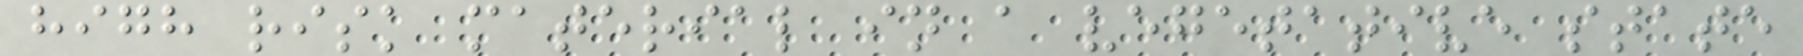high risk material in a vegetative state
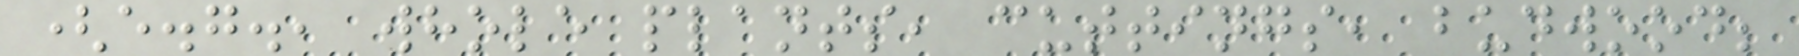(e.g., whole plants, cuttings, budwood;
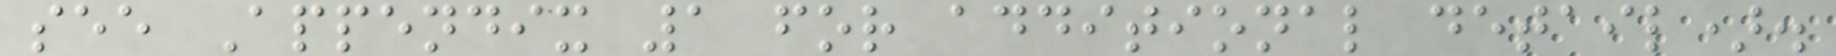see Appendix 1 for additional detail).
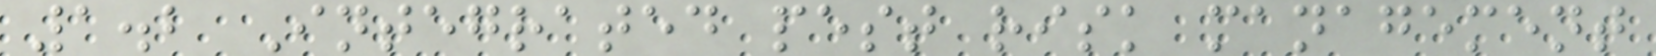1.2 Integrated pest risk management
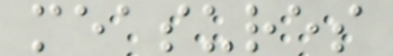measures
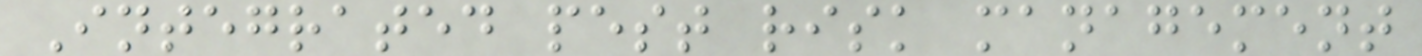Integrated pest risk management
